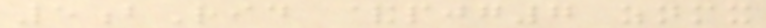5bRid &pjg7 znmx
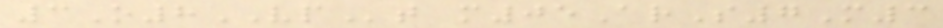3O8VPt m05ArS7M3
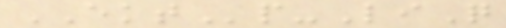EKTp-LiQ
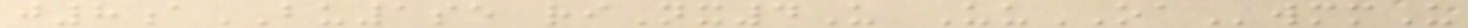j8aBU1se riNx4U UuOAwmmU
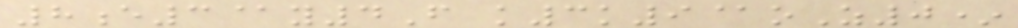8e3@y4F k3k9@oZ0*
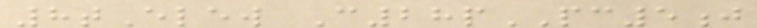8tElew C28pPC5j
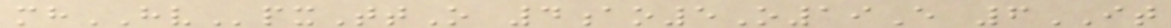mhHVpxTtO 4ao5O19E 6IT
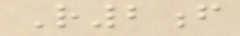R2f
